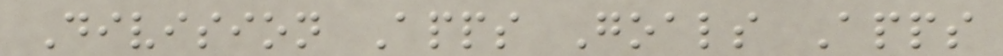Division Apps Goals Apps
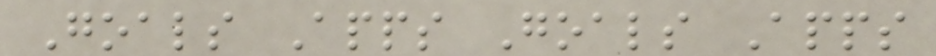Goals Apps Goals Apps
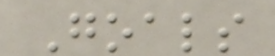Goals
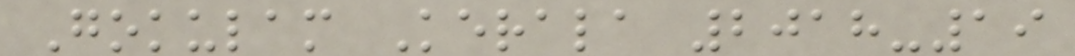Gokulam Kerala 2018-19
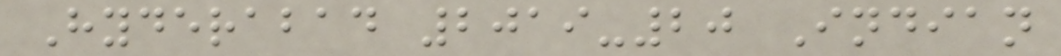Hyderabad 2019-20 Indian
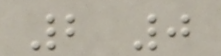2 0
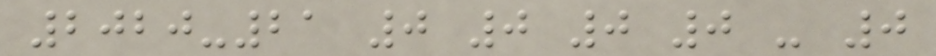2020-21 0 0 0 0 - 0
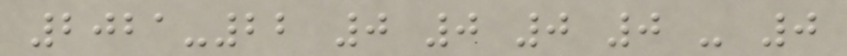2021-22 0 0 0 0 - 0
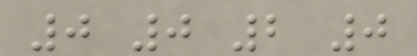0 0 2 0
